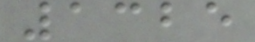1325
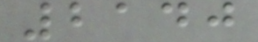2140
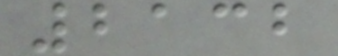2132
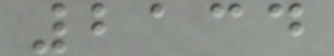2134
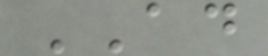AD
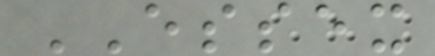ESSEX
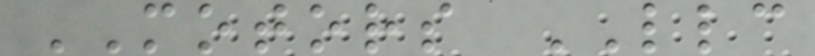MOTORS LLC
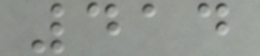414
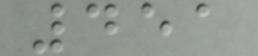451
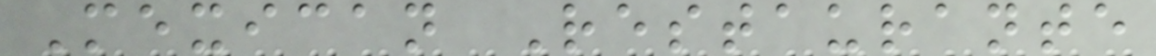Mexican Restaurante
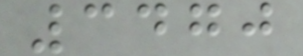3470
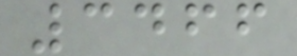3466
